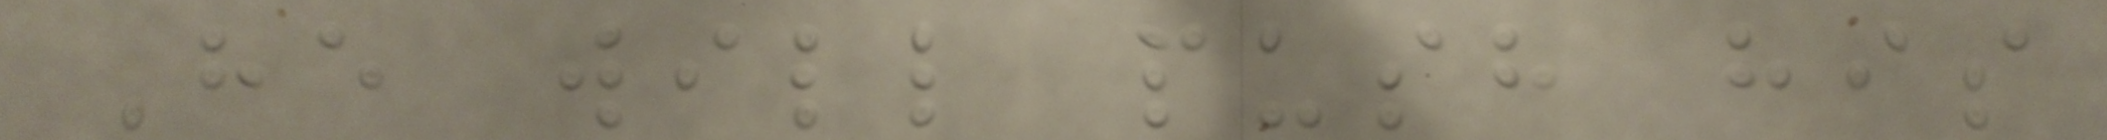He will push his
